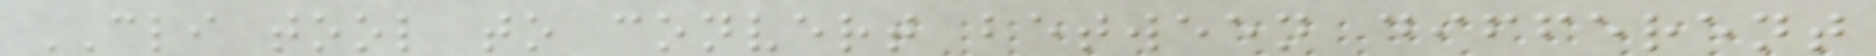CLI tool to convert between different
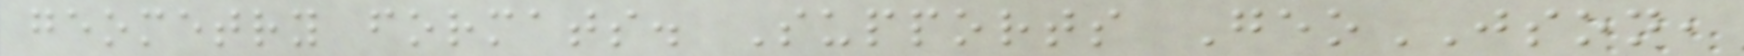geometry formats. Supports GeoJSON,
